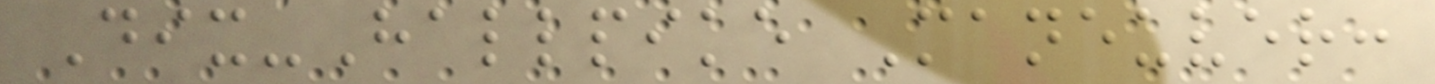Dix-Hallpike Maneuver:
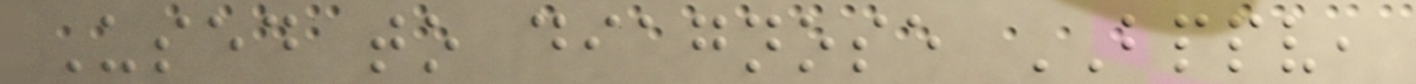Used to diagnose BPPV,
